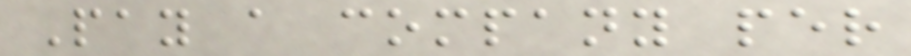Pay a company per
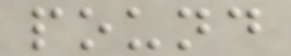pound
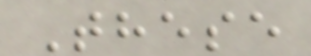These
